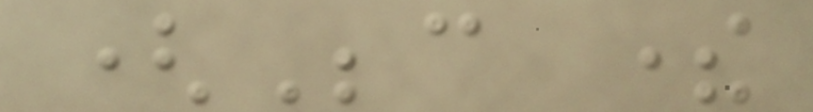(Because there
